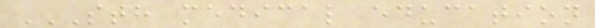STH MEDICAL EDUCATION
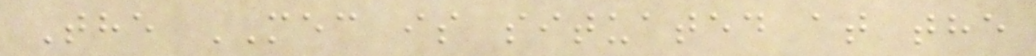The MEC is situated at the
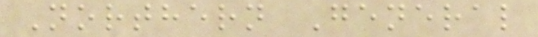Northern General
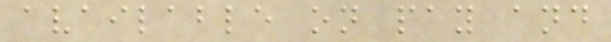available on pay and
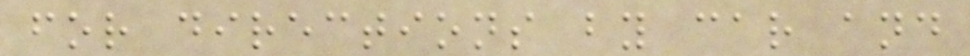for directions by car and
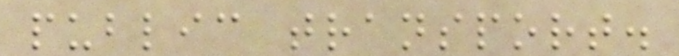public transport.
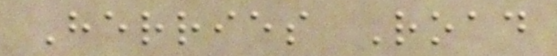Herries Road
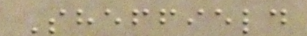Sheffield
